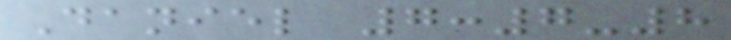Daniel 7:7-8
